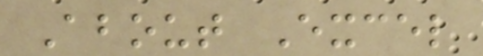About Excel
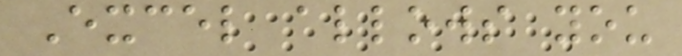Excel allows you
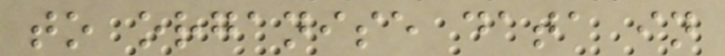to organise data in
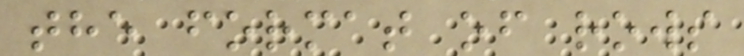the format of rows
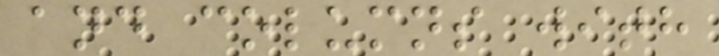and columns with
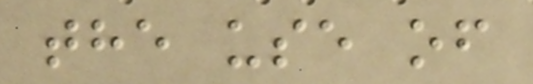the use of
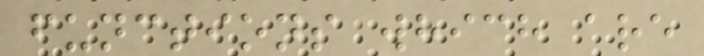functions which are
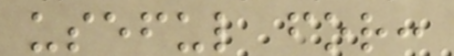useful for:
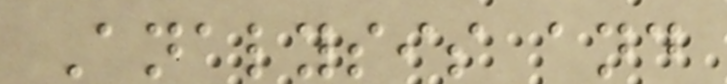Analysis and
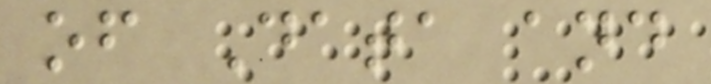of Data and
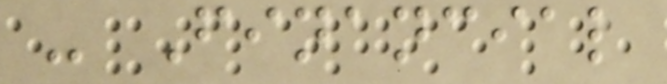- Financial
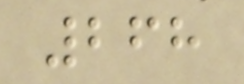268
